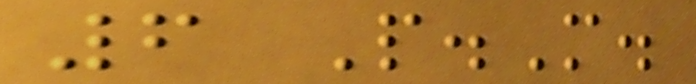6 P.M.
